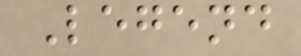Legend
